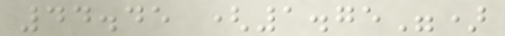44.45 (1.75")
